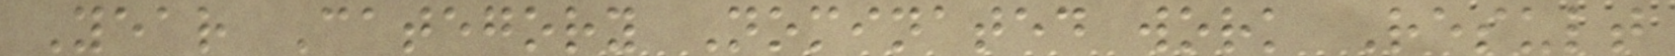Year Category Nominated work Result
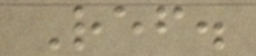Ref.
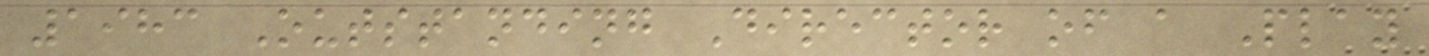1983 Outstanding Director of a Play
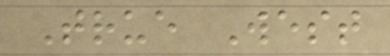True West
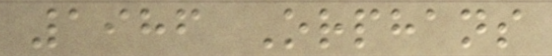1986 Orphans
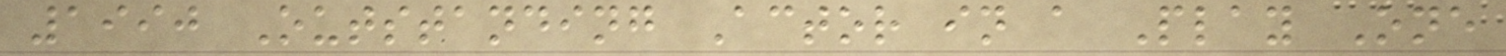1990 Outstanding Actor in a Play One
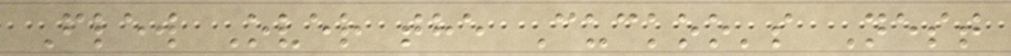Flew Over the Cuckoo's Nest
